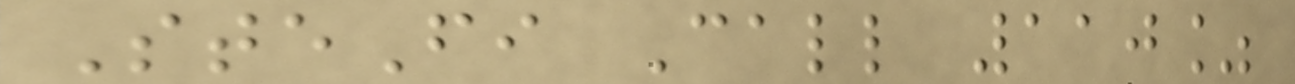SteFi Call 110%
